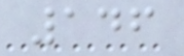146
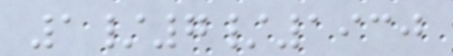1/7/1930
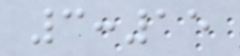3:15
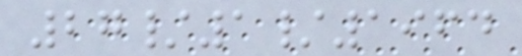27/1/1964
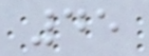45
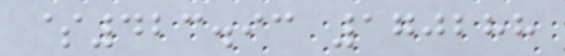$423.93 170288
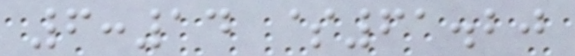6:14 $61.20
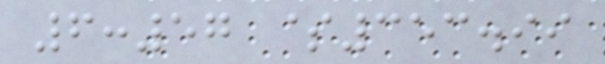6:57 $353.99
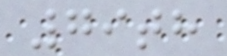79th
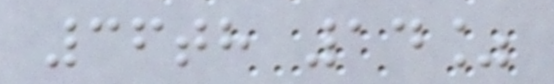36th 14%
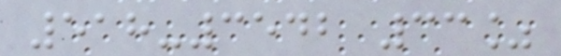518-3542 33%
